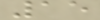15
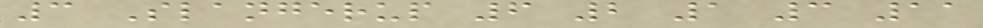3 Slangerup 6 2 1 3 11
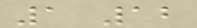1 12
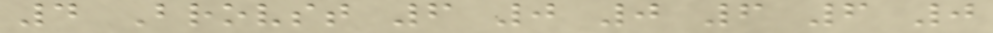4 Brovst 6 0 0 6 6 0
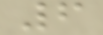6
